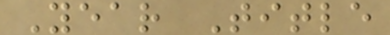Year Title
